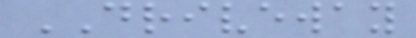DRIVEWAY
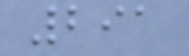291
